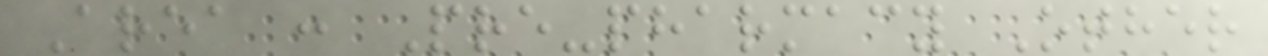Area : Pre-pharmacy Other
